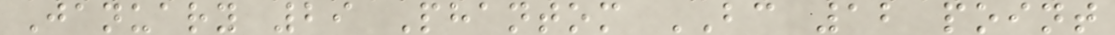January 29 Phantom BC 12 point
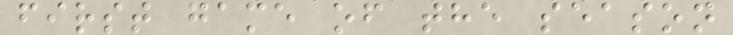first game of the season
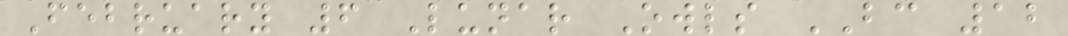February 6 Lunar Owls BC 12
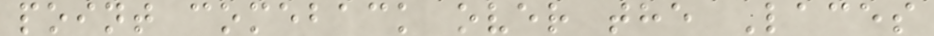point comeback over the Laces
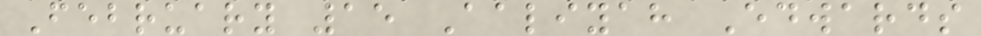February 15 Aaliyah Edwards
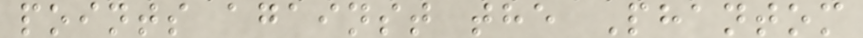points against the Phantom
